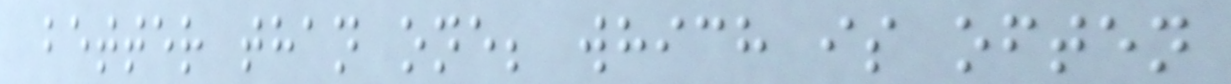better than one; which is often
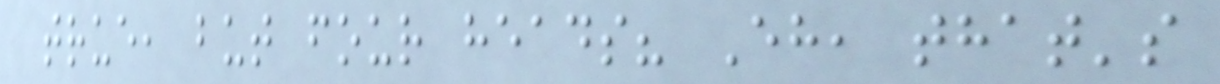true, but four heads? Eh, that's
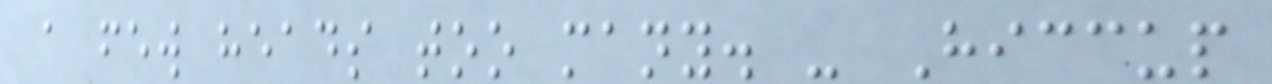a few heads too many. - Hiccup
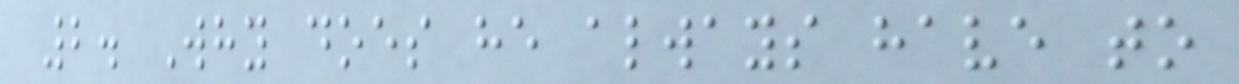2. Why does he always have to
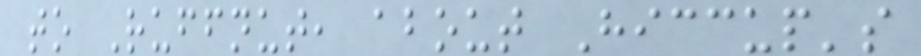to Ruffnut, about Hiccup's
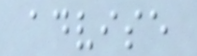advise
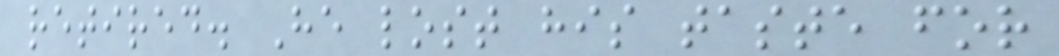retired. He lost his taste for
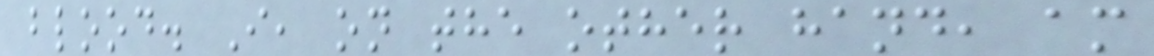blood. I, on the other hand, am
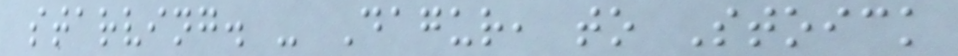starving. - Dagur, to Stoick
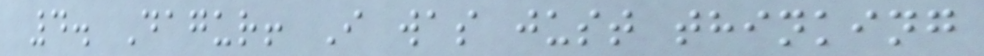4. Dagur! I was just thinking
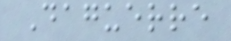Daguerre
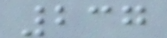237
